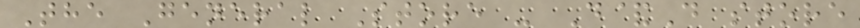The General Store - D&D store
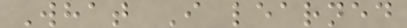What I learned
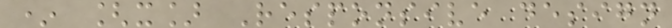* [x] Responsive design
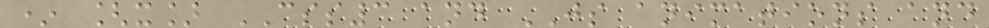* [x] CSS3 and JS animations and
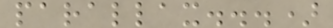parallax...)
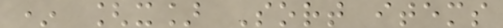* [x] Sort items
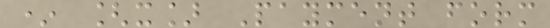* [x] Payment form
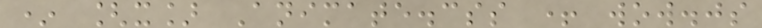* [x] Animate.css + wow.js
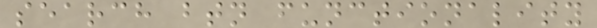search btn functionality
